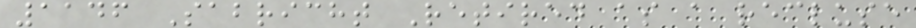1146 Sabricht Retired as a recluse
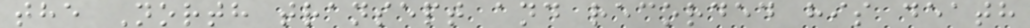the North transept and recorded his death
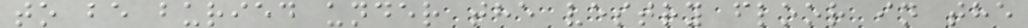to be buried under the vestry floor in the
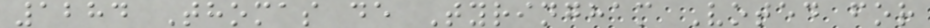1284 Thomas de Tyringham Voted for
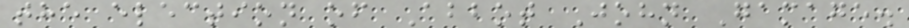the election of Abbot John Gamage.
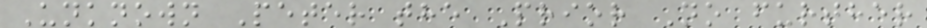Unknown Peter the Prior No further
